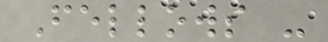Fellows -
